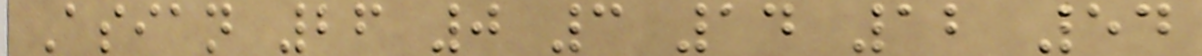Asian 26 0 3 14 12 54
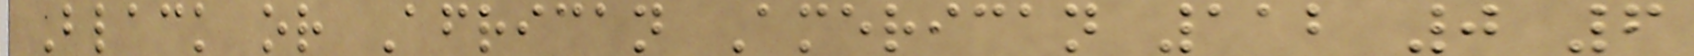Black or African American 112 0 6
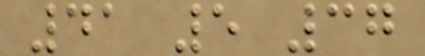41 5 37
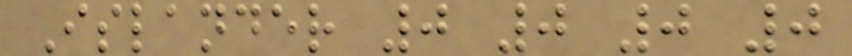Islander 0 0 0 0
